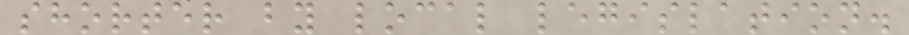shorter by local legislation.
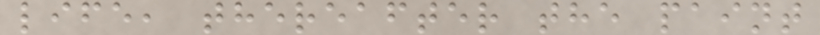life, thereafter the paint
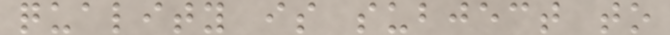quality is subject to
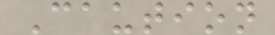Caution
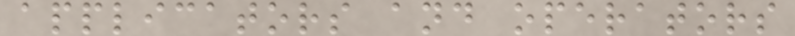applicators and operators
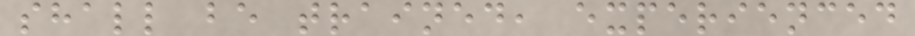shall be trained, experienced
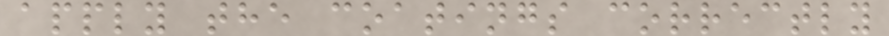apply the coatings correctly
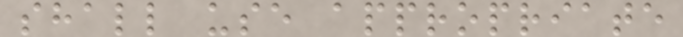shall use appropriate
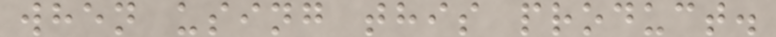when using this product.
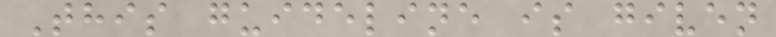This guideline is given
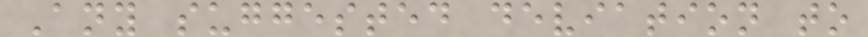Any suggested deviation to
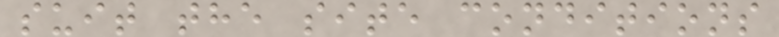suit the site conditions
